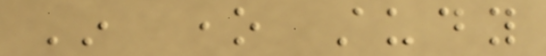In one study
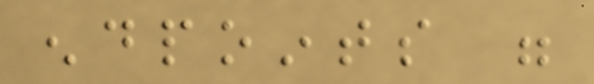endpoints were
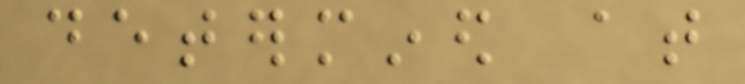determined at
